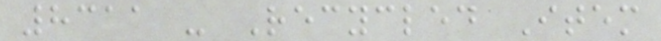8311 - Recycled Item
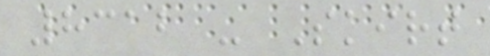8312 - Skirt
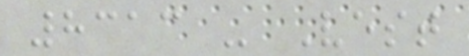8313 - Vest
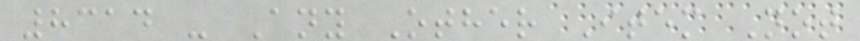8314 - Any Other Item Not
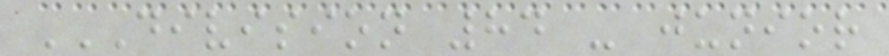DIVISION 84 - JUNIOR
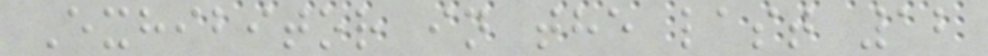Exhibitor in the last 12
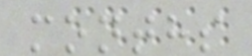months
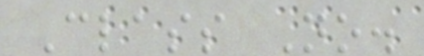Class No.
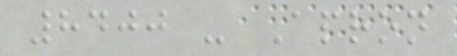8400 - Apron
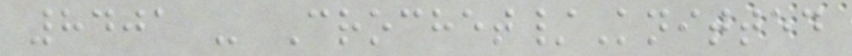8401 - Crochet/Knitted
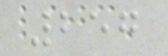257
